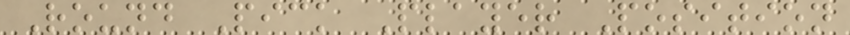Round Pick Player Position
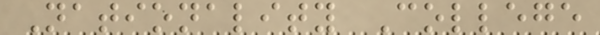Nationality College
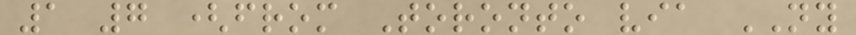1 7 (from Toronto via NY
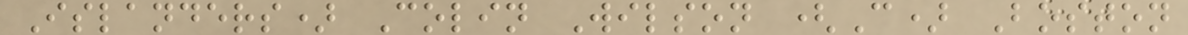Islanders) Colin Wilson (C) Boston
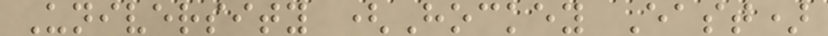University (Hockey East)
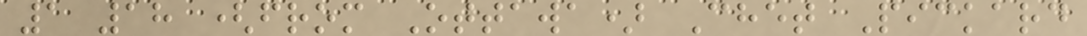1 18 (from Ottawa) Chet Pickard
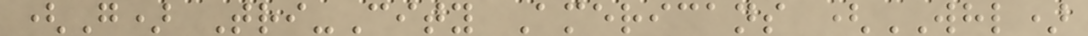(G) Tri-City Americans (WHL)
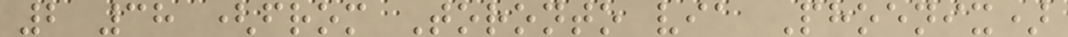2 38 (from Toronto via Phoenix)
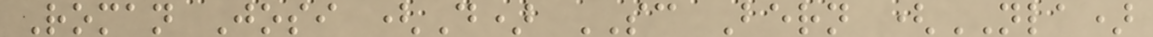Roman Josi (D) SC Bern (NLA)
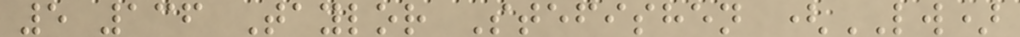5 136 Taylor Stefishen (LW)
